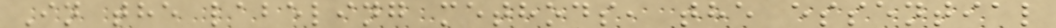In the labeling methods, the essential
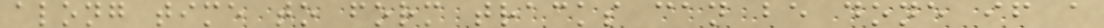along time to form tracks can be done if a
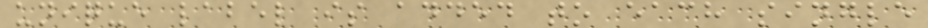unique label is added to each single
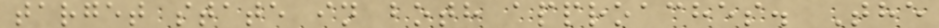target state in both approaches. The
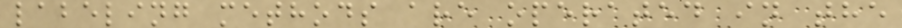labeling methods are operated in the
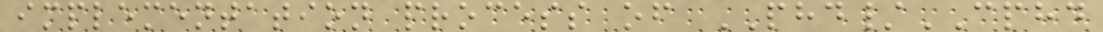implementation process of PHD/CPHD
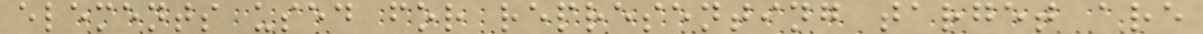elements used for representing target are
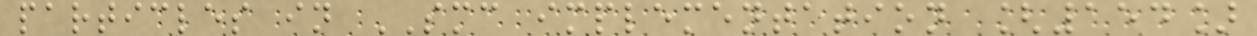particles in SMC implementation [154]
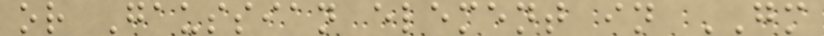or Gaussian element in GM
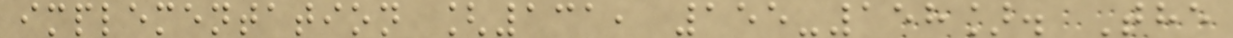implementation [131, 155-158]. The
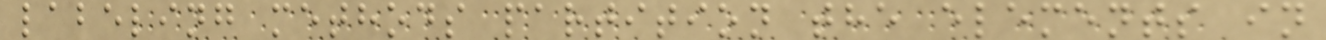labeling methods partition the elements in
